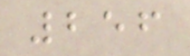256
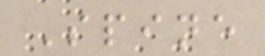Spine
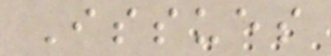Issues
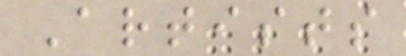Artists
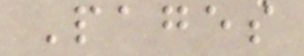Pages
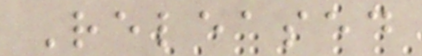Released
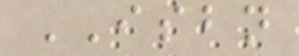ISBN
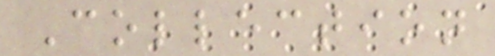Collection
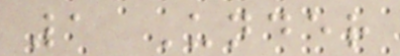1 Under
